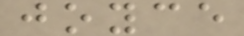joyce
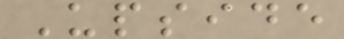Upside
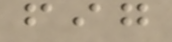fig
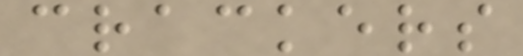crackers
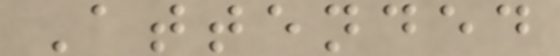Attended
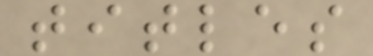titles
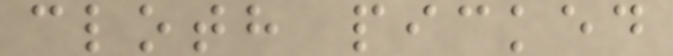cloth picked
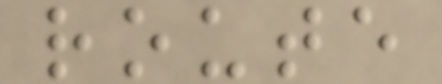route
